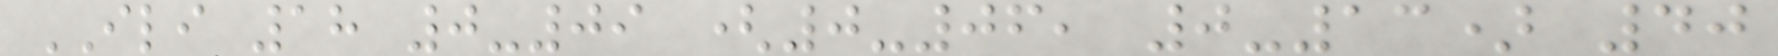ILI 18 0-09 (0-06, 0-13) 40
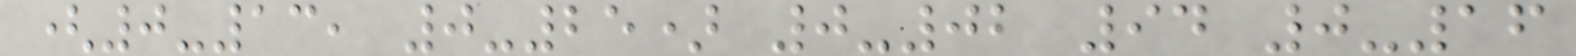(0-13, 0-25) 0-02 94 0-16
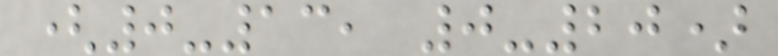(0-13, 0-20)
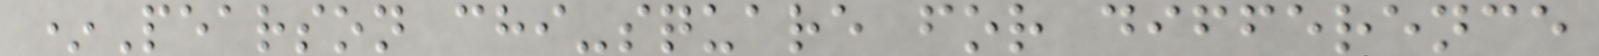*Pearson chi-square for difference
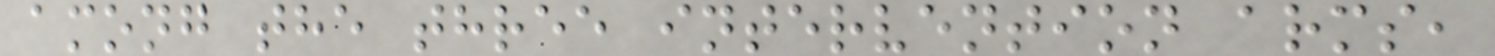among the three intervention arms,
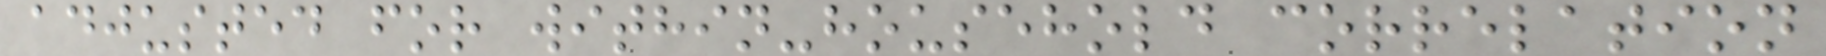adjusted for within-household correlation
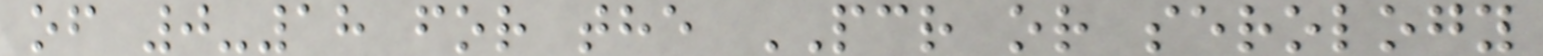of 0-18 for the PCR or serology
